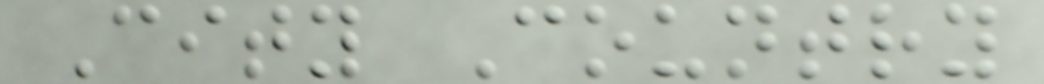City Country
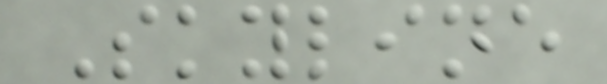Skyline
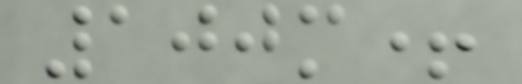100m+
